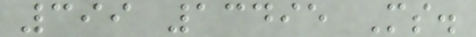399 13495 Ms.
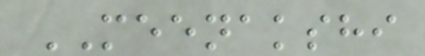MEENAKSHI
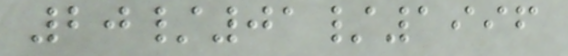20/01/1996
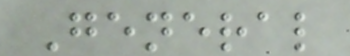General
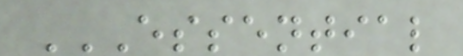ESSENTIAL
